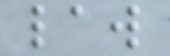law
